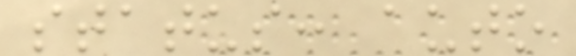status: auto
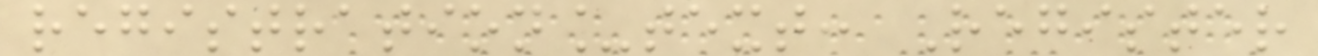registration_text: Register
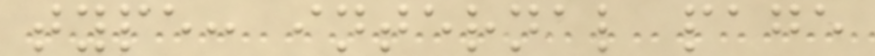type: internal page
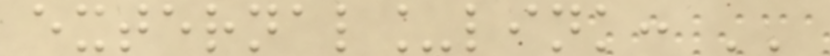external_link: ''
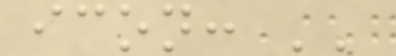icon: ''
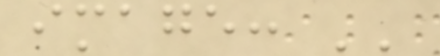image: ''
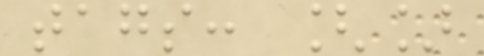tags: []
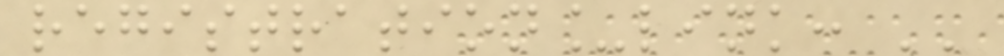registration_link: ''
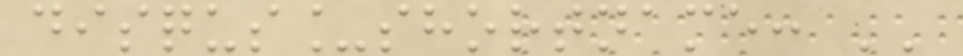disqus_shortname: ''
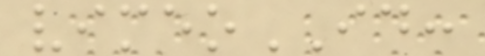vimeoID:
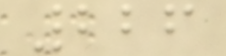226
